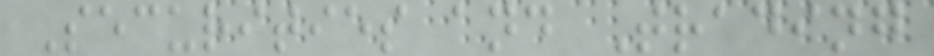Securities and Trading
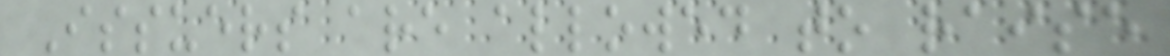Issuers are allowed to raise
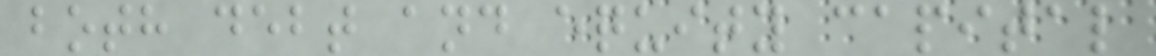both debt and equity capital
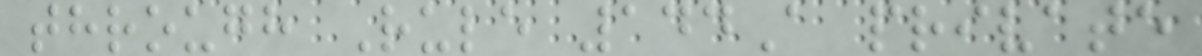through Rule 144A private
